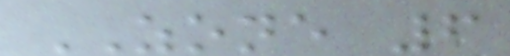ZONE 6
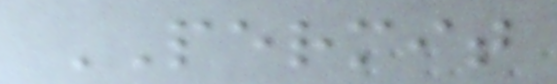PERMIT
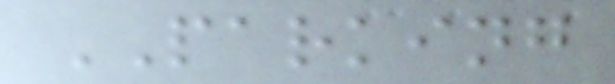PARKING
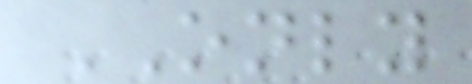ONLY
